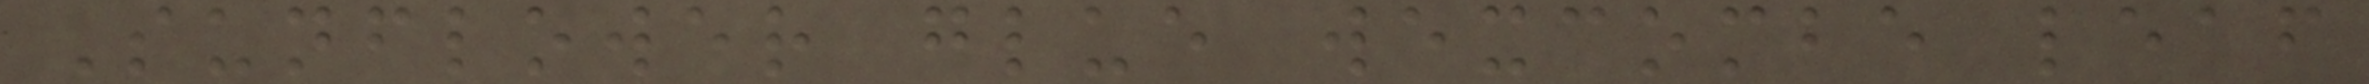Sunflower glue wexcombe leaf
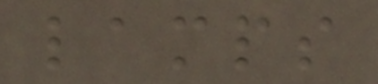lamps
